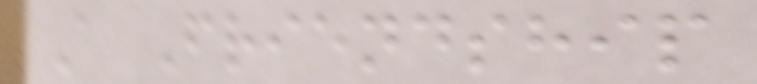A Friendship
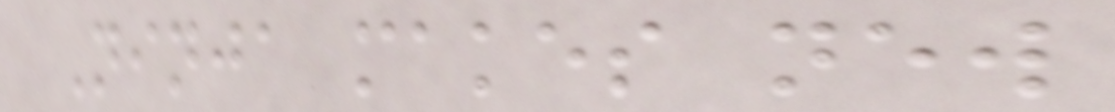Ninja makes new
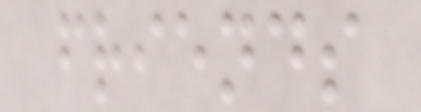friends
